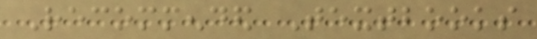Recommended Textbooks
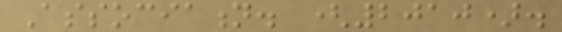Association. (2010).
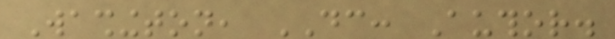Washington, DC: Author.
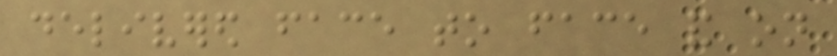delivered face to face and on
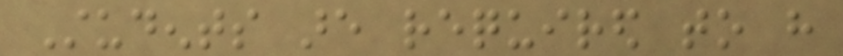Students are required to have
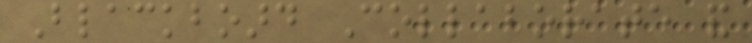Blackboard Collaborate and
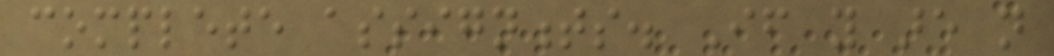complete assignments. If you are not
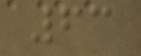63
